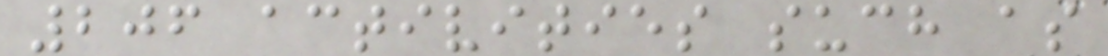206 activities such as
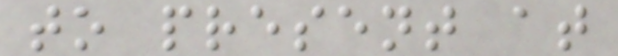to present at
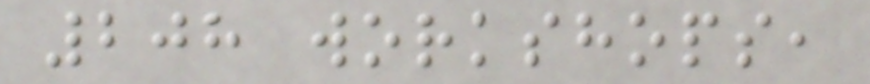208 workshops,
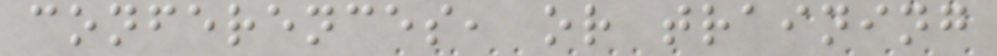conferences, or training
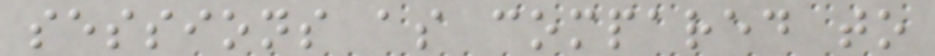sessions as compared to
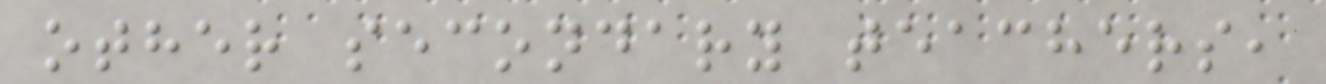other secondary teachers,
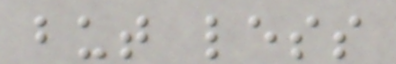but less
